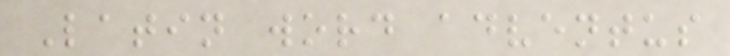Latin word adventus
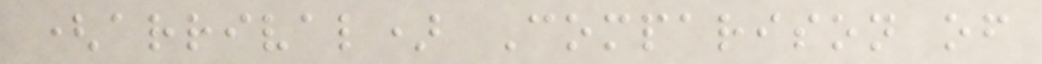(arrival) Comparison of
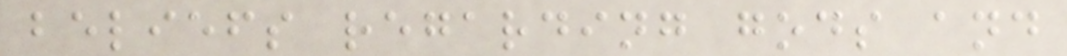beliefs regarding gods and
